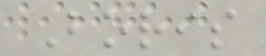Boris
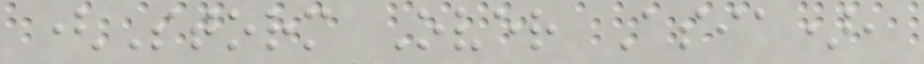(Storm Over Asia),
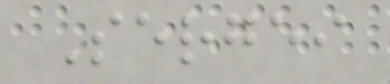Sergei
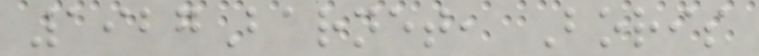1927Barnet, Boris
